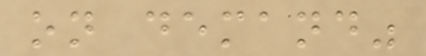on demand"
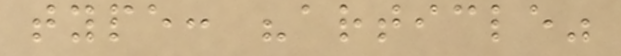type: "article"
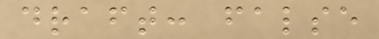draft: false
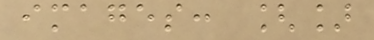images: []
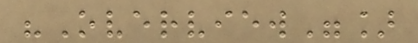"Overview"]
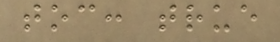toc: true
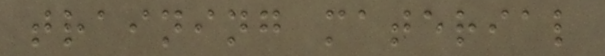training material
